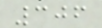306
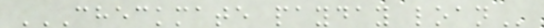CHECKMATE PAYDAY LOAN
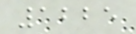1225
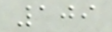109
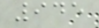945
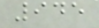945
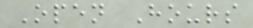Open Hours
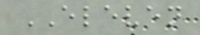ELEVEN
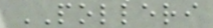POLLERI
